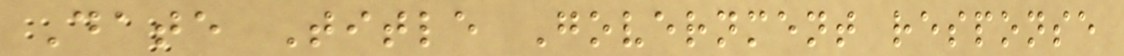Date Title Government response
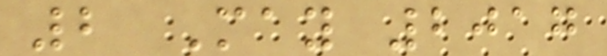2 May 2017
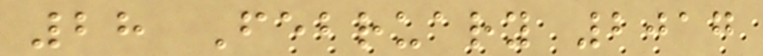28 February 2017
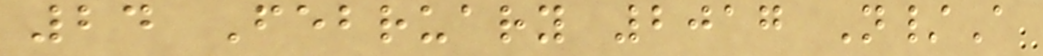24 February 2017 N/A
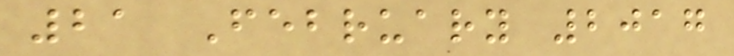21 February 2017
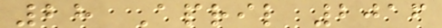28 April 2016
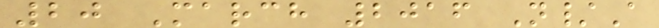20 March 2016 N/A
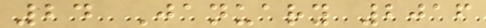24 January 2016
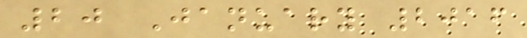20 January 2016
